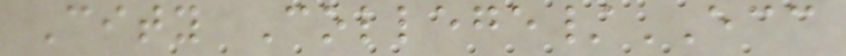City College/ECC
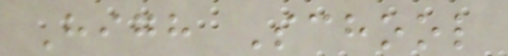High School
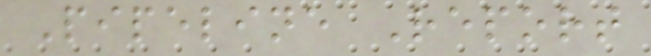Pipeline Report
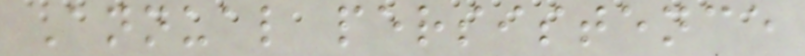Annual persistence
